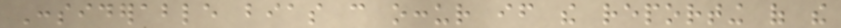Considerable bias can occur if the reporting of the
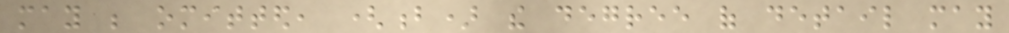may be omitted, (b) the degree of detail may
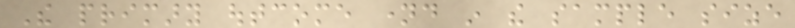The primary outcome named in the sample size
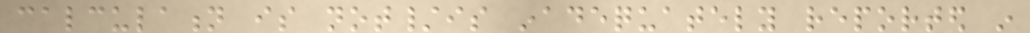calculation is not/is inadequately reported in
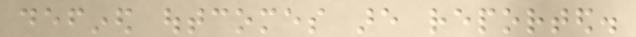defined outcomes are reported.
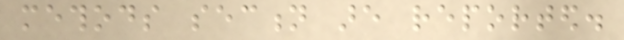methods section are reported.
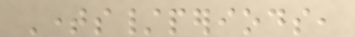Times/periods,
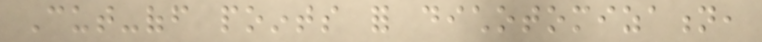Cut-off points for dichotomization,
